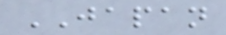JAPAN
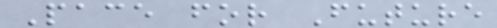Pace for Future
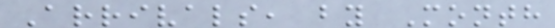Arrivals, by Month
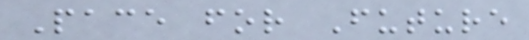Pace for Future
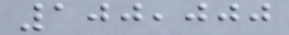100,000
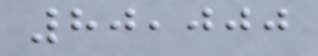80,000
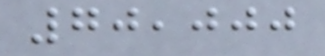70,000
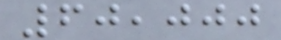60,000
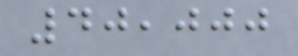40,000
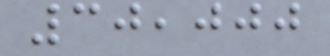30,000
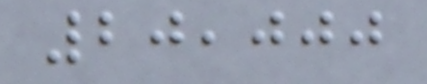20,000
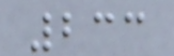233
